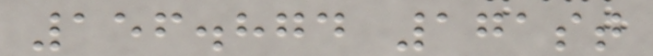156.874 171st
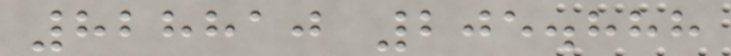828810 205.888
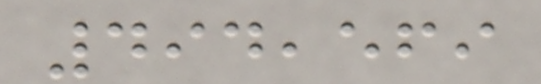494,569
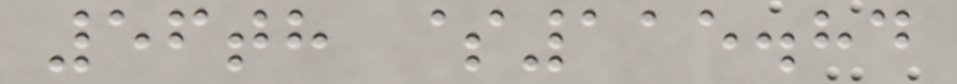56th $115.84
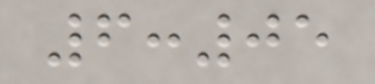6:05
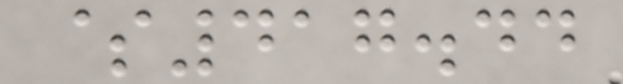$417.44
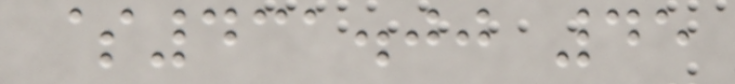$431.00 45
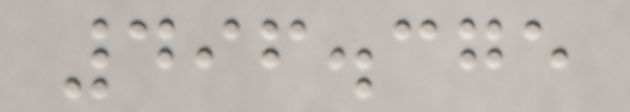496.375
